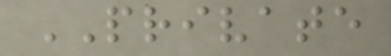PRIVATE
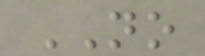NO
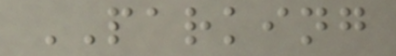PARKING
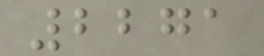2271
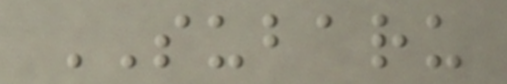SUBARU
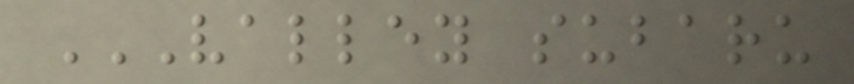VALLEY SUBARU
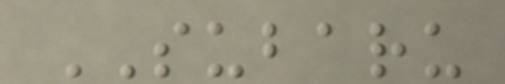SUBARU
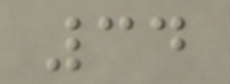34
